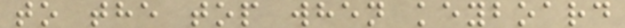to the top when keyboard
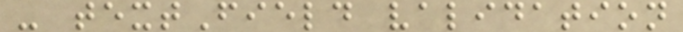- textField validation
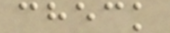check
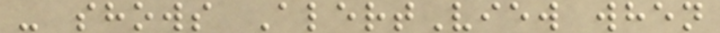- shows AlertView when
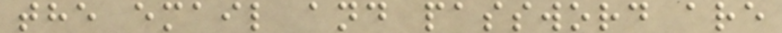the email and password are
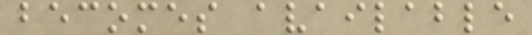becomes available
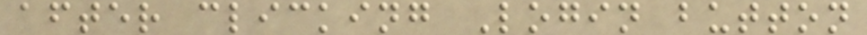after clicking Login button
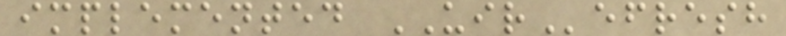implemented UIRefresh
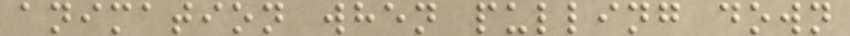animation when pulling down
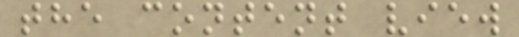the content view
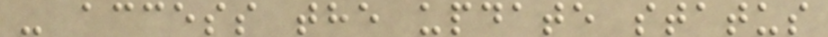- access the update status
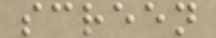screen
